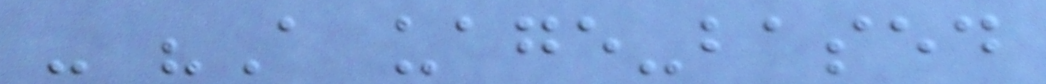- "A uage-based
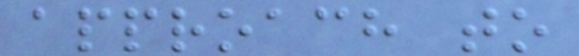approach to
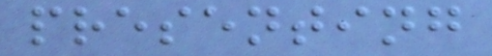presenting
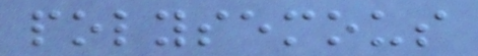polysemous
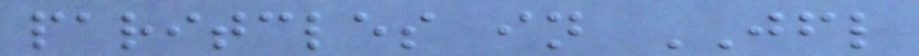paritcles in JFL
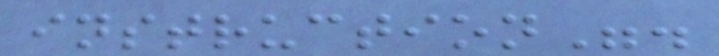instruction".
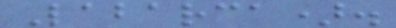Labarca).
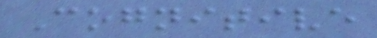Cognitive
